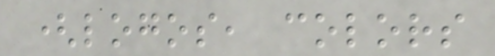(logos, colors
